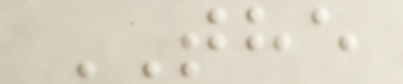THE
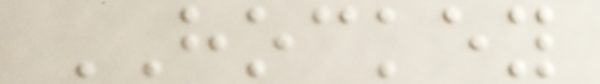HOCKEY
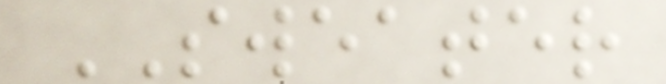SWEATER
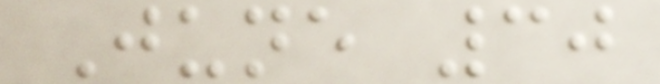June 30
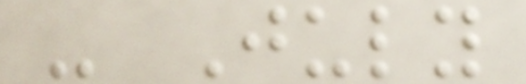- July
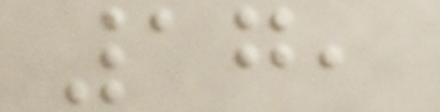17,
